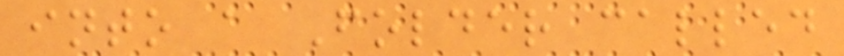into a Folder called
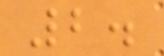2.
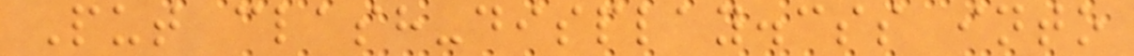Put clash-display.css into
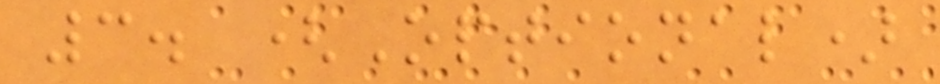3. (Optional)
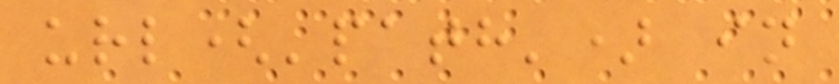url('path') in
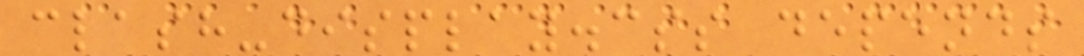clash-display.css depends
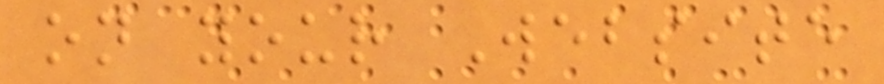on your Website
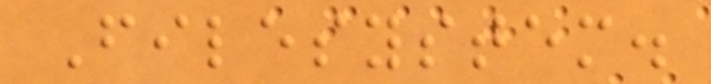Filesystem.
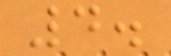4.
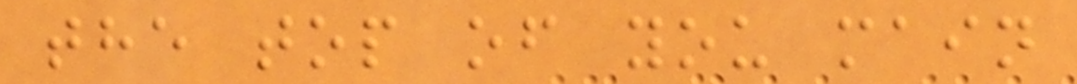the top of you main
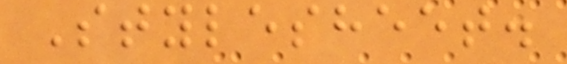Stylesheet.
